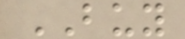BUY
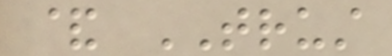& TRUST
